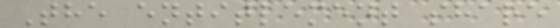The entitlement share
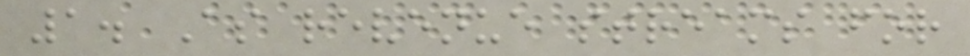1. As revenue streams for
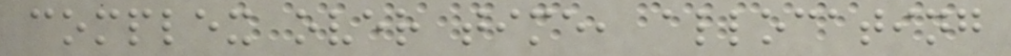complex over time, allocating
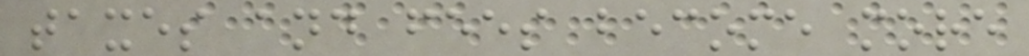taxes and fees become more
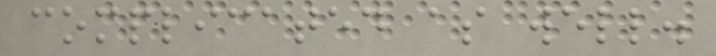complicated as well.
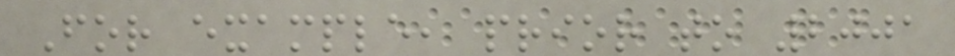For example, prior to 2001
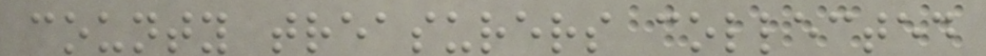county treasurers collected
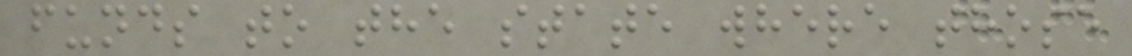funds to the state where those
